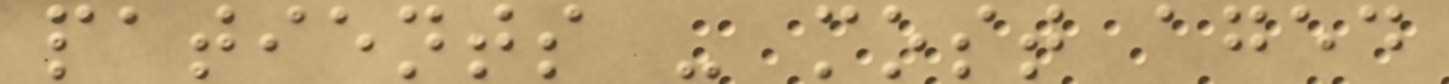patients - most aged
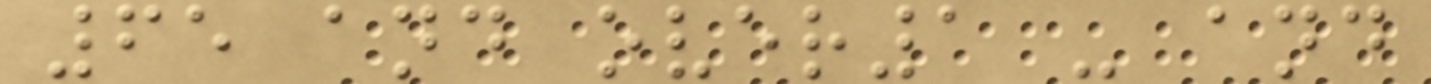65 and over1 - and
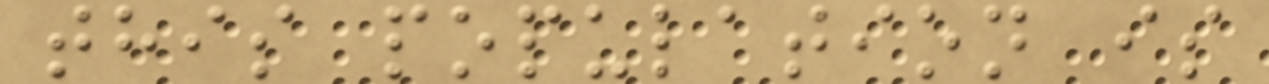this population is
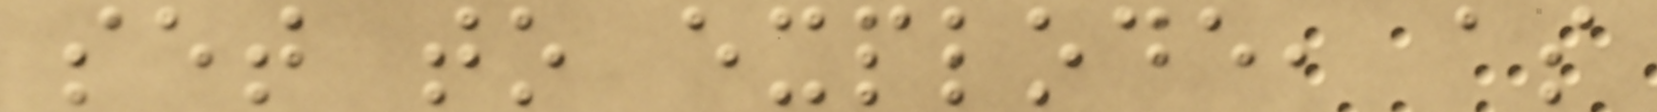set to explode, as
